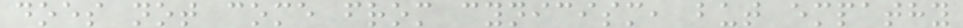does not come from cynicism, but empathy
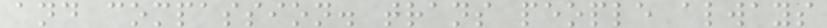and compassion. trans people always
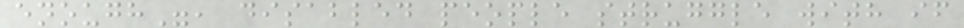enough", disabled people struggle with if
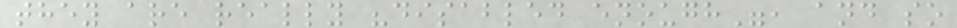they are really "disabled enough", and so
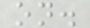on.
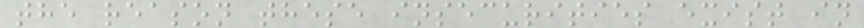the reason these insecurities exist in
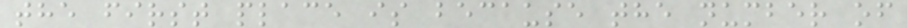the first place is because the number of
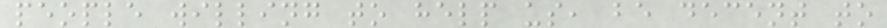people willing to help us, be decent to
